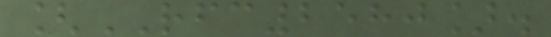[RFC2580].
